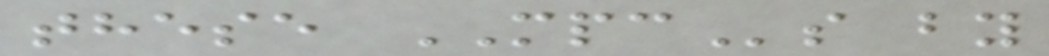these MPCs by
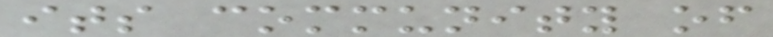its community of
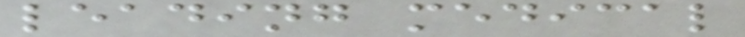leading medical
